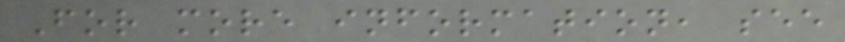For more information, see
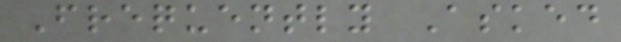Frequently Asked
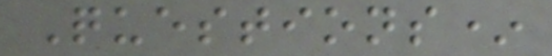Questions*
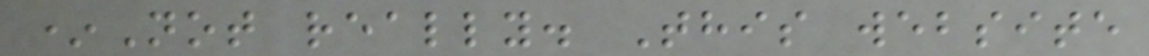*Not really. This website
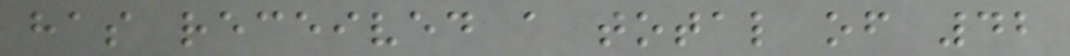has received a total of 42
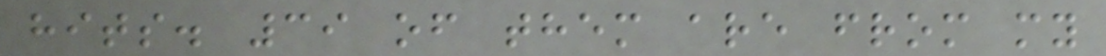hits. 39 of them are from my
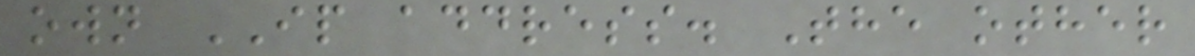own IP address. The other
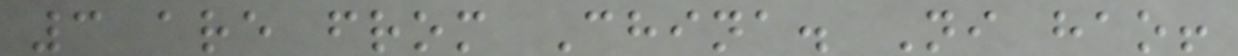3 are from China. Ni hao!
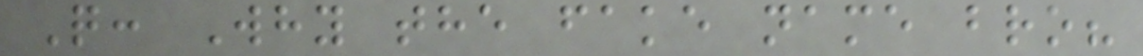Q: Why the fake name bro?
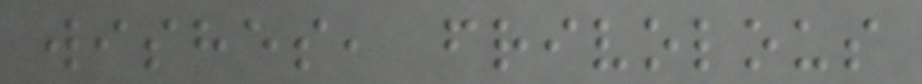wishes, frivolous
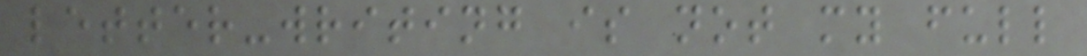letter-writing is not my full
